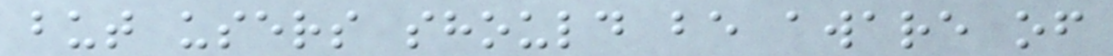but users should be aware of
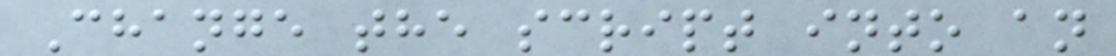Change the script into an
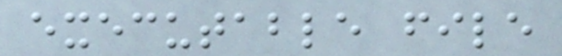executable file
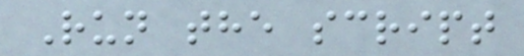Run the script
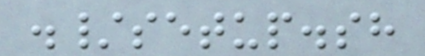./setup.sh
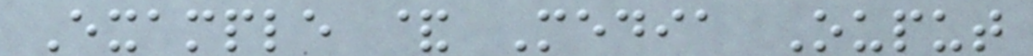Example & Media Ouput
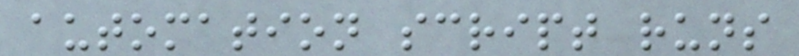automation script runs
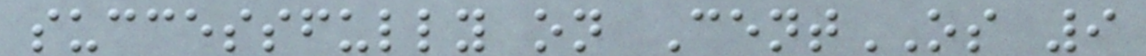successfully on CentOS 9
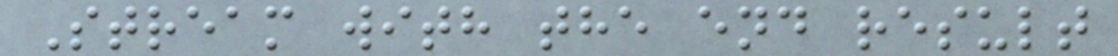Stream with the end result
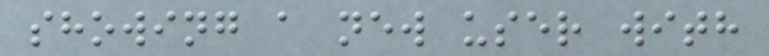showing a new user with
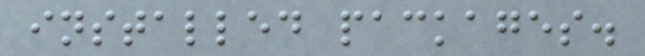installed packages.
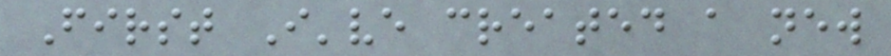First I've created a new
